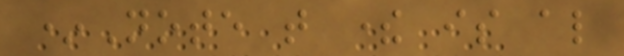*Note that there is also
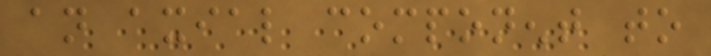an axial component to
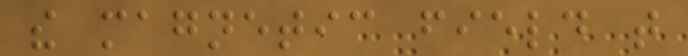the magnetic field that
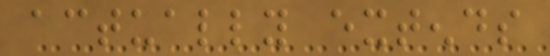actually extends
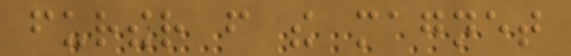further from the magnet
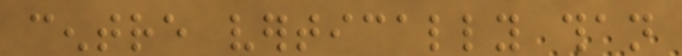centre vertically than
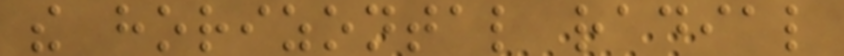the horizontal radial
